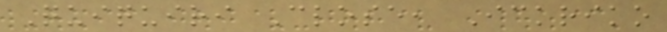Quiquiri Close, Ickriko
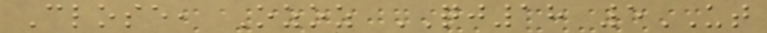Close, Ozoz QJ18 5UT
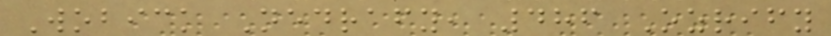Wobick Nedrafy, 486 Ozrify
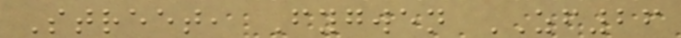Street, Fygwen ZF26
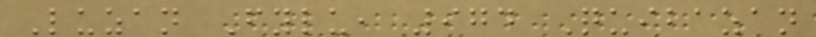Luzan Fylu, 974 Quibazan
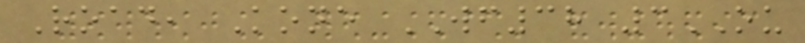Road, Kone WF38 3OU
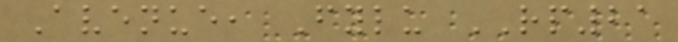Avenue, Fylu RP21
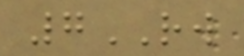7RW
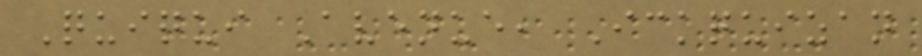Quiqui Avenue, Ickquizan
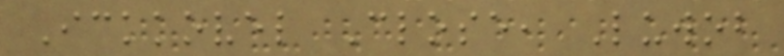Ickkovel Close, Luwob
